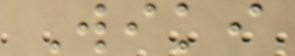Wiki
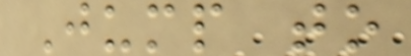Jump to
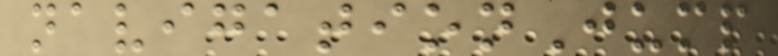navigationJump
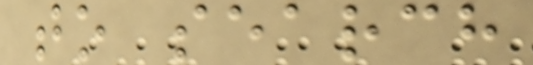to search
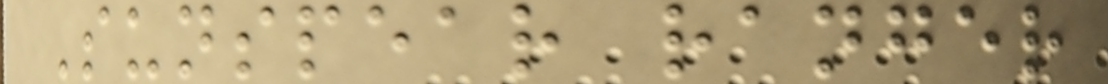Sunspear ranger
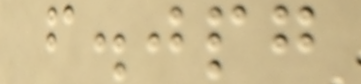f.jpg
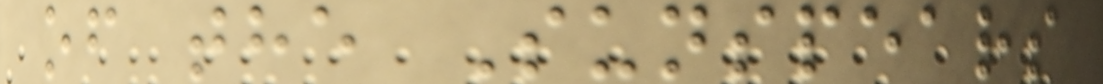of the Sunspears
